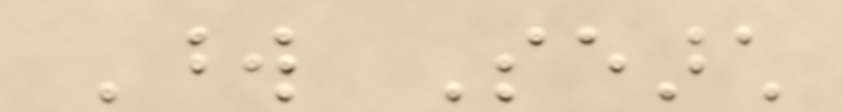Word Search
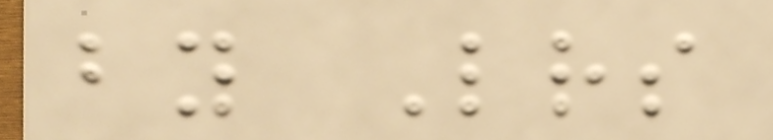by Letters
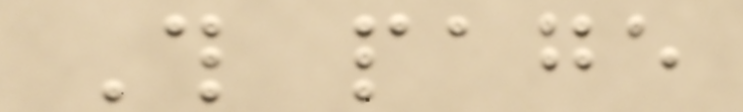This page
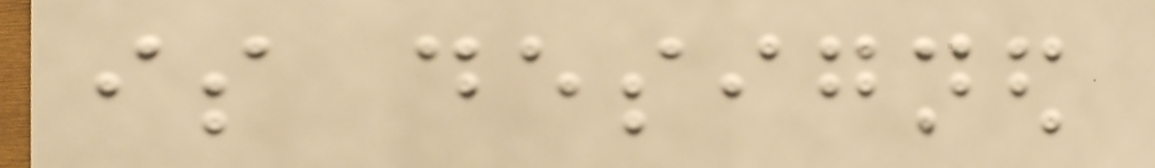is designed
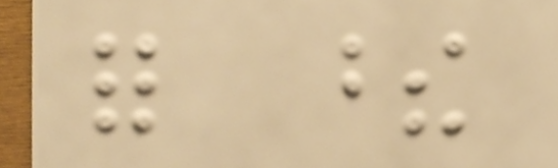for these
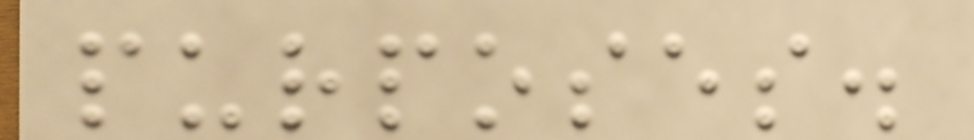purposes.
